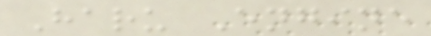Haru Engine
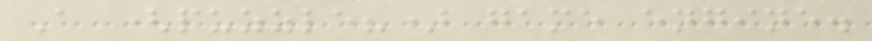A (puzzle?) game engine.
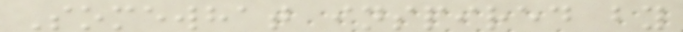Somewhat inspired by
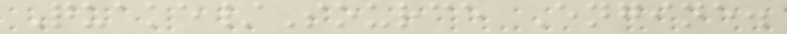Quake/Source Engine.
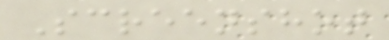Screenshot
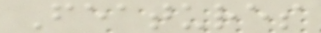Features
